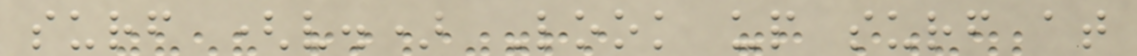surf (v.) Look up surf at
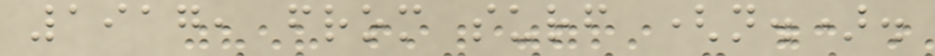1917, from surf (n.).
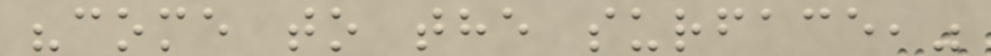"come to the surface,"
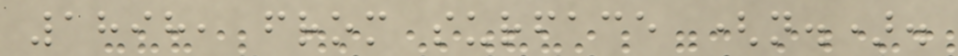1898, from surface (n.).
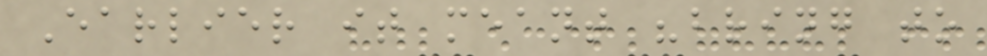Earlier it meant "bring to
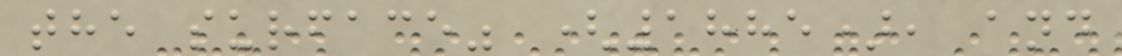the surface" (1885), and
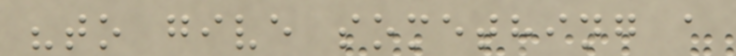"to give something a
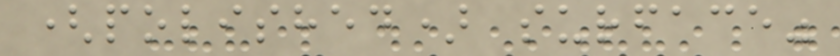(polished) surface"
